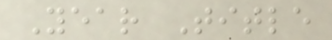Year Title
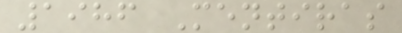1986 Mentiras
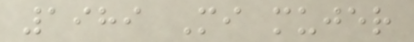1989 Mi mujer
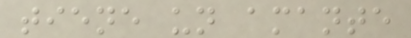tiene un amante
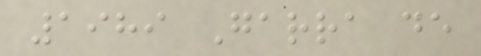1989 Garra de
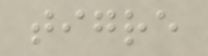tigre
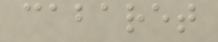cabaret
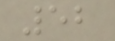52
